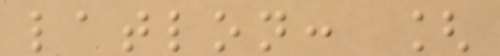latlon: [
